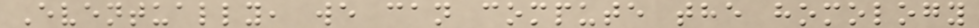Eventually, we can compute the homology
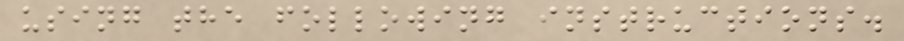using the following instructions.
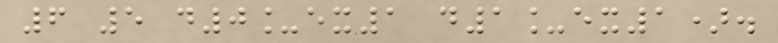6 5 d0_ex1 d1_ex1).
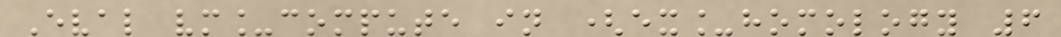Eval vm_compute in (ex_homology 6
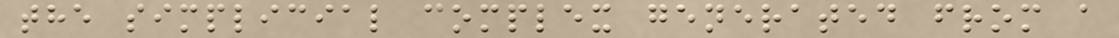the simplicial complex generated from a
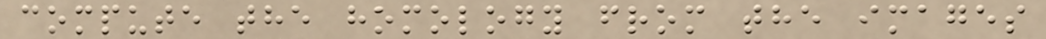compute the homology from the images
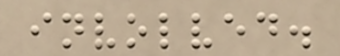involved.
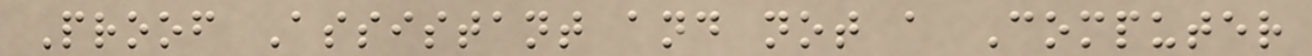Proof Assistant and not a Computer
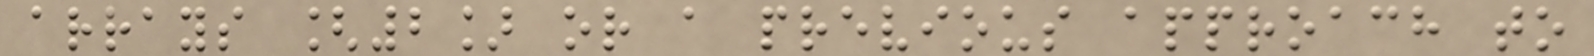arrays [2] or a previous approach to
